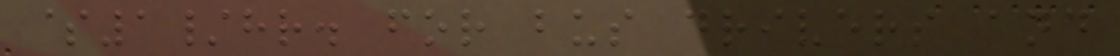$1/hr. for bus drivers and
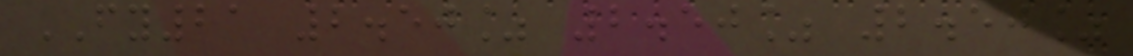FY21 2.50% 2.50% 2.50%
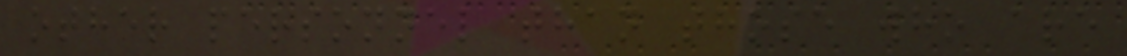other personnel than those who are
